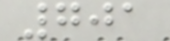701
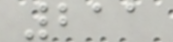211
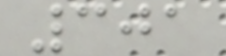301
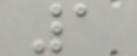1
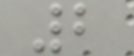2
